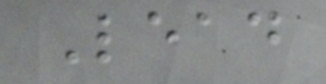Lead
